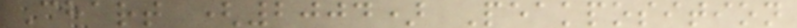Chart (2004) Peakposition
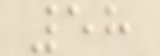58
